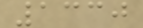1330
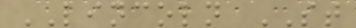LINCOLN ST
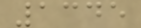1345
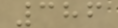386
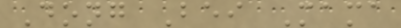Dong Bei Mama
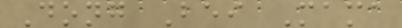Dong Bei Mama
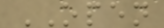OPEN
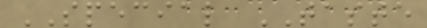SPECIAL TASTE
